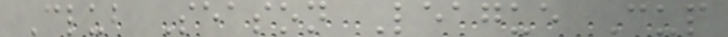Club Season League Cup
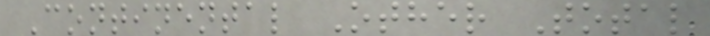Continental Other Total
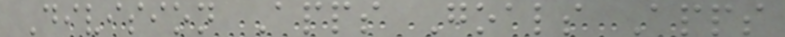Division Apps Goals Apps
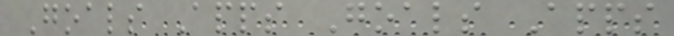Goals Apps Goals Apps
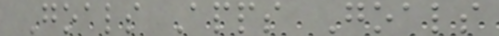Goals Apps Goals
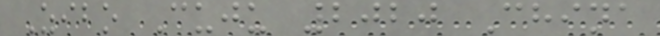Zibo Cuju 2020 China
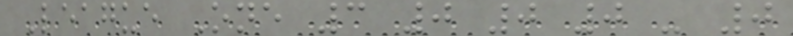League One 3 0 0 0 - 0
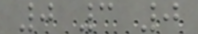0 3 0
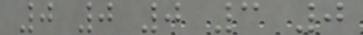0 0 0 3 0
